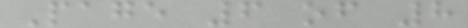Page 6 of 8
